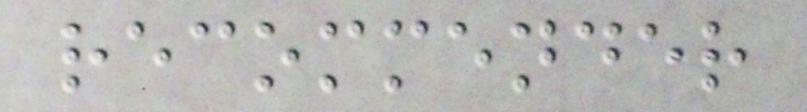recommender
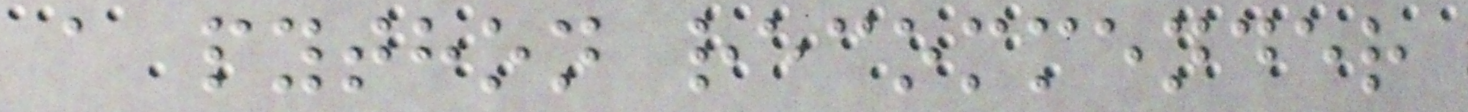a python recommender
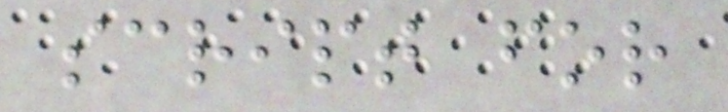script for
